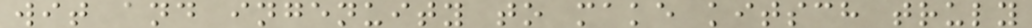wit and ingenuity to make kitsch truly
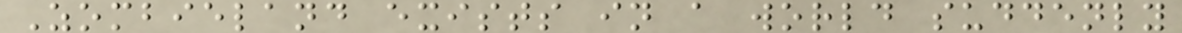Zombieland exists in a world suddenly
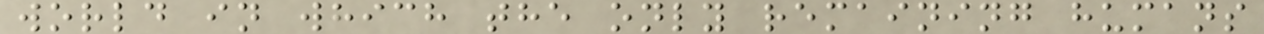world in which the only remaining humans
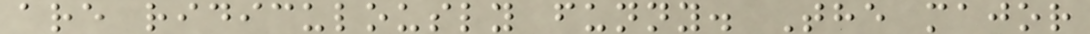are ridiculously funny. The major
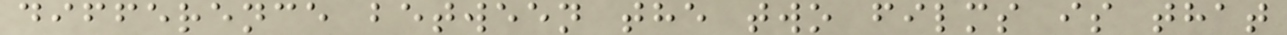difference between the two films is that
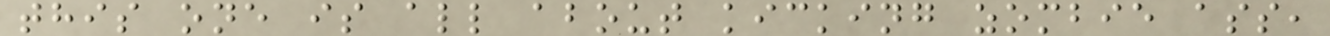this one is all about kicking zombie ass,
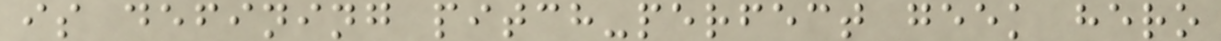is defining pitch-perfect geek hero
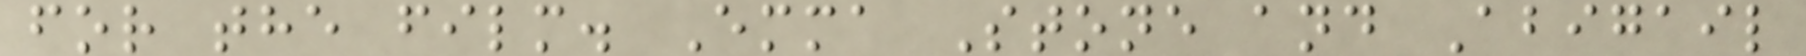for the film. Emma Stone and Abigail
